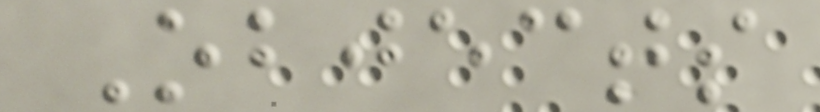Objects
